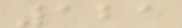121
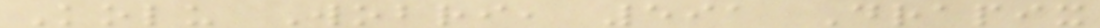Kolu Wobri, 591 Drapix
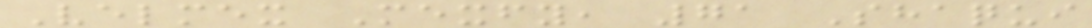Velmex Mexfy, 71 Shaqui
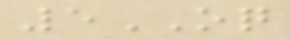5OQ
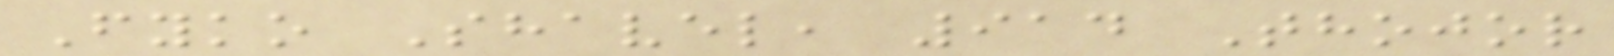Fyko Shavel, 914 Thojor
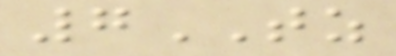7TZ
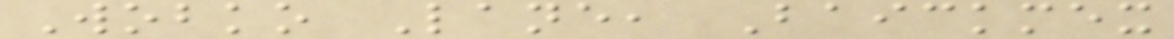Wobko Lane, Baickmex
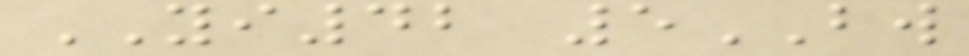YI42 5BW
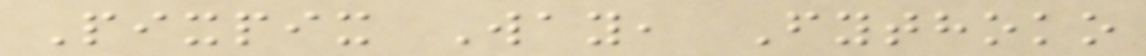Pixpix Way, Fythoko
